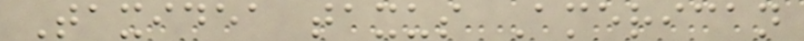Taxidea taxus American
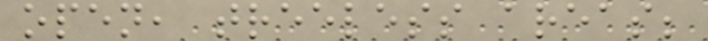open, treeless areas;
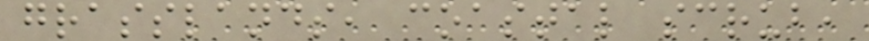grasslands, coastal scrub,
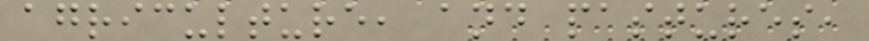agriculture, and pastures,
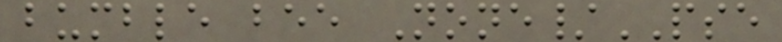bumble bee None/PSE
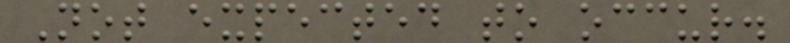Not expected to occur.
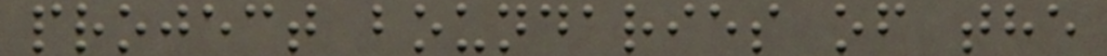project boundaries of the
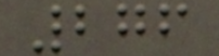276
